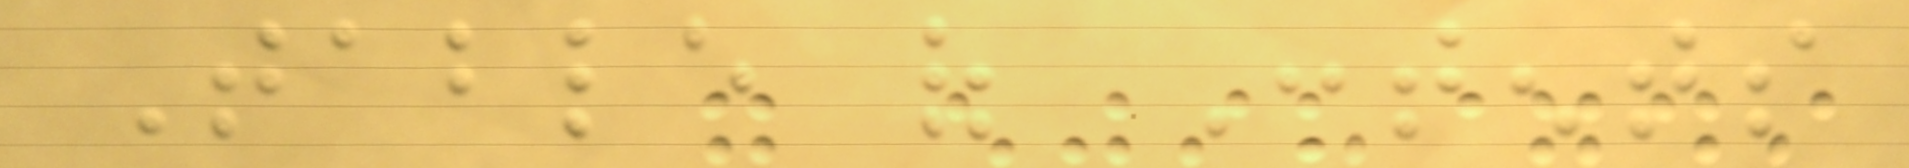Table of Contents
